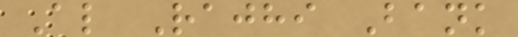Al Rajhi Bank
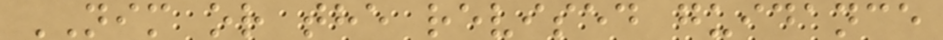NIM or the revised guidance
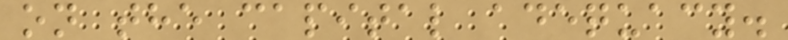on the capital adequacy.
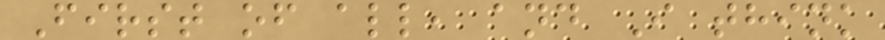First of all, and I think
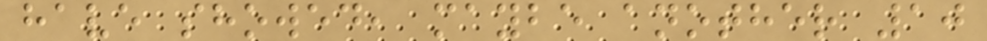have showed, maybe another 10
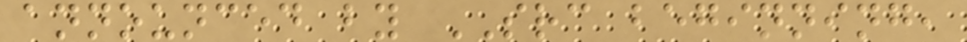announced by SRC beginning,
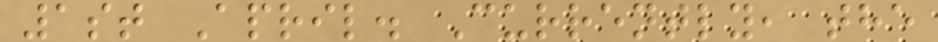1st April. Currently, the
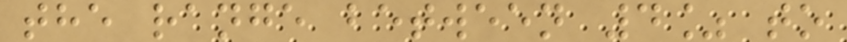the range between 4% to
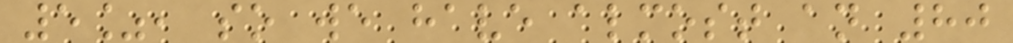5%, so we have almost an 80
